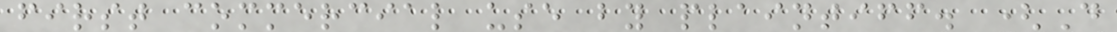first commercial use by plaintiff. (D
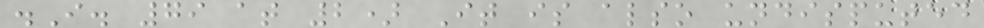.I. 79 at 2) It is also undisputed
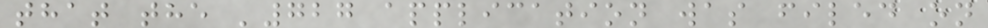that the '727 application was filed on
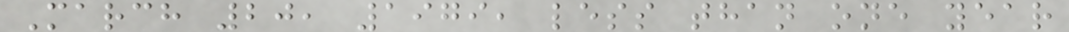March 20, 1979, less than one year
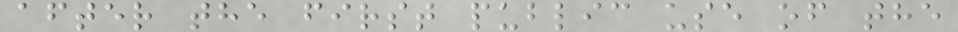after the first public use of the
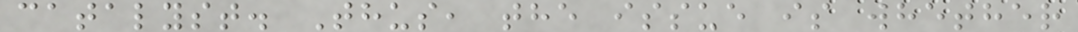catalyst. Thus, the issue is whether
